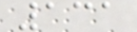131
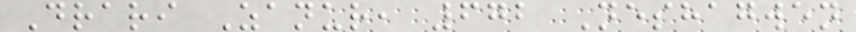Drari Zanur, 672 Neshagwen
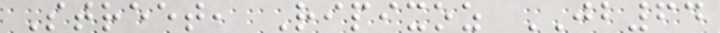Street, Ripixoz JB64
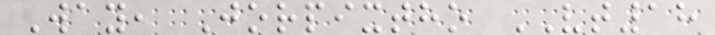Way, Jorpixtho VT18
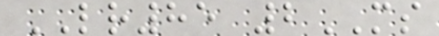LR85 2MS
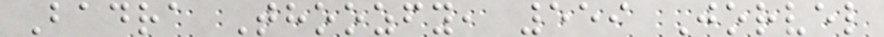Badra Thoozfy, 559 Jorvel
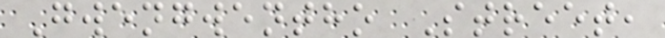Gwengwentho Street,
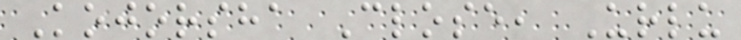Kojorsha Close, Urlu
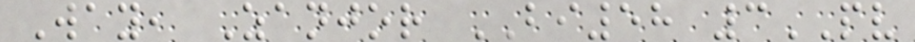Way, Zanjor BI58 3PV
